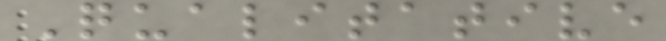Qualitative
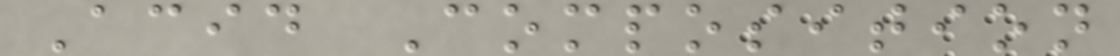Acid Composition
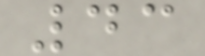43
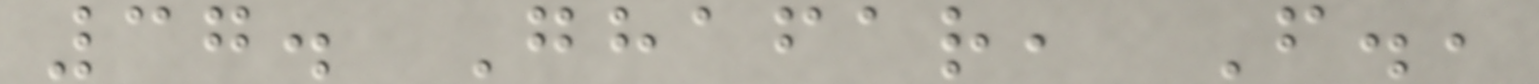37. Ghafar, F.,
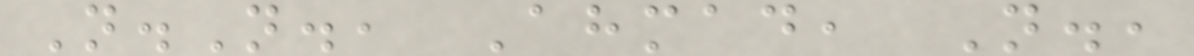N.N., Ahmad, N.,
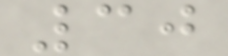30
